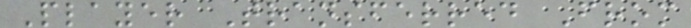Player Transferred From
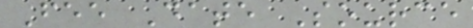Fee Date Source
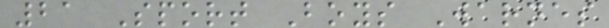21 Sport Boys Warnes
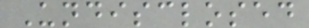Undisclosed
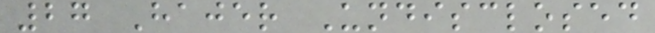27 Hajer Undisclosed
